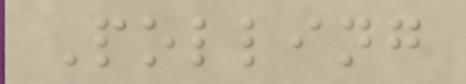Polling
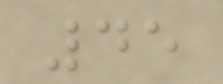45
